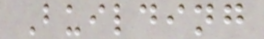Building
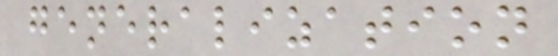generalization
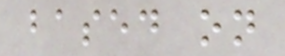based on
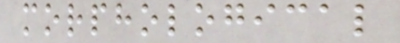morphological
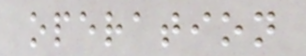operation
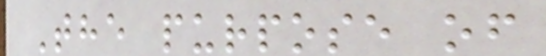The purpose of
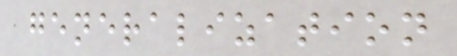generalization
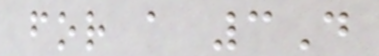for a 3D
